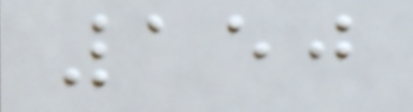150
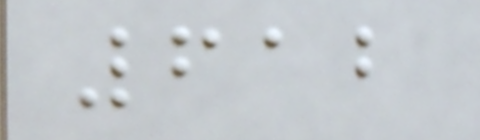612
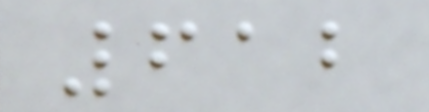612
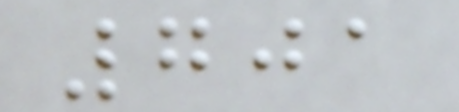701
